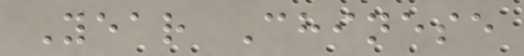Year Chinese
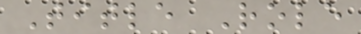Title Role
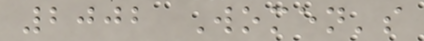2002 Women's
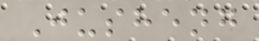Jusheng
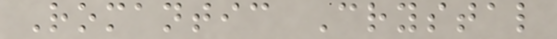Romantic Crystal
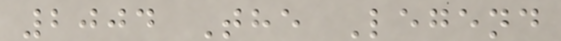2004 The Legend
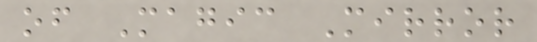of Magic Mirror
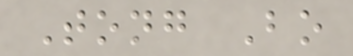Tong Bo
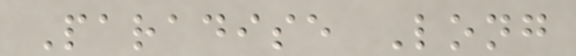Paradise Long
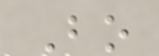Bo
